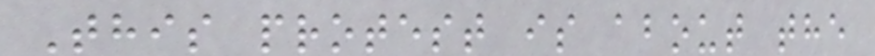This protest is about the
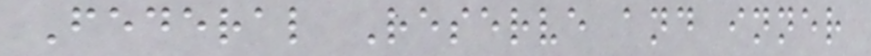Federal Reserve and inner
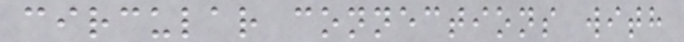circular connections with
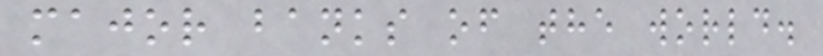major banks of the world.
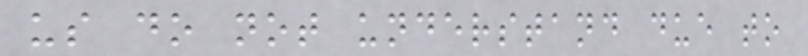us do not understand due to
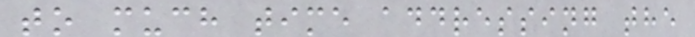to much time addressing the
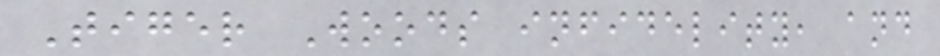Tiger Woods infidelity, and
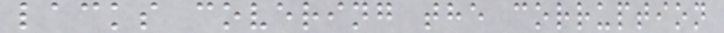lacks covering the corruption
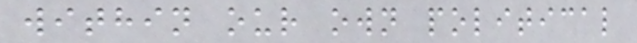within our own political
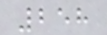258
